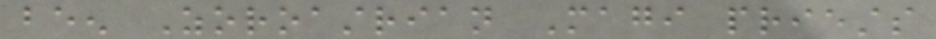been Zoroastrian Magi priests
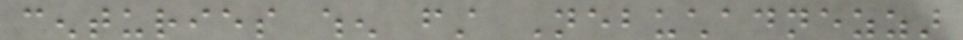centuries when first Nebuchadnezzar
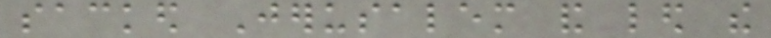sacked Jerusalem and led the
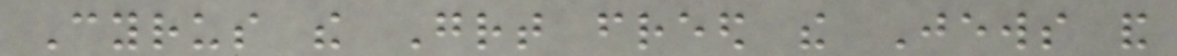Cyrus the Great freed the Jews and
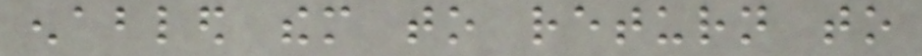enabled them to return to
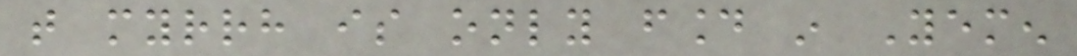that myrrh is only found in Yemen
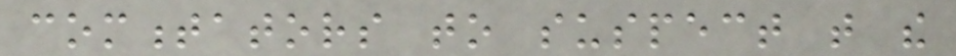commentators to suspect that the
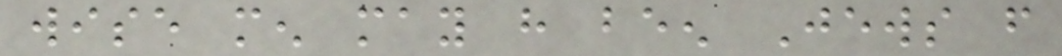wise men may have been Jews from
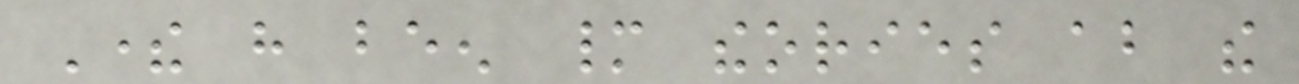There have been many theories about the
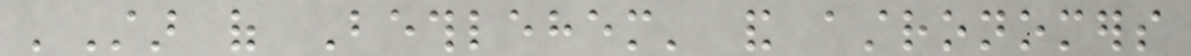'Star of Bethlehem' and astronomers
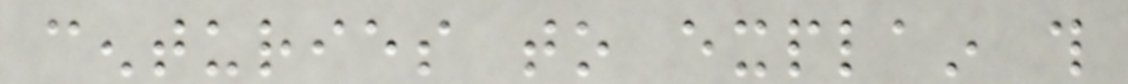centuries to explain this
